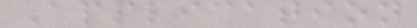Application
